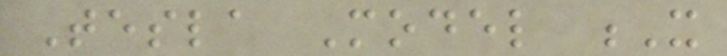Tesla Model X
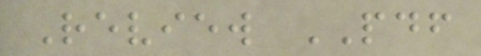Review PDF
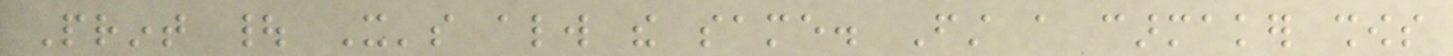Print | It's always the same. First a carmaker shows
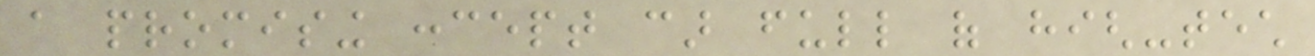a promising concept car full of high-tech
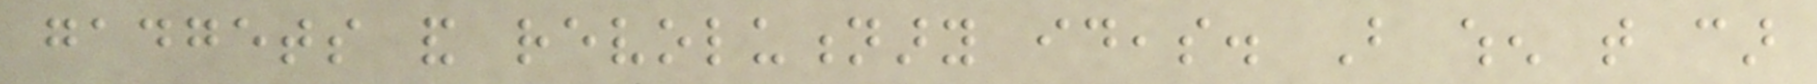gadgets and revolutionary ideas. But when that car
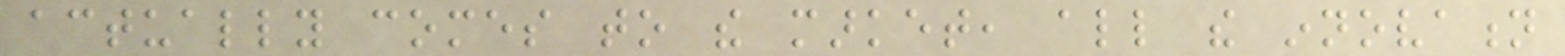actually comes to the market, all the innovation
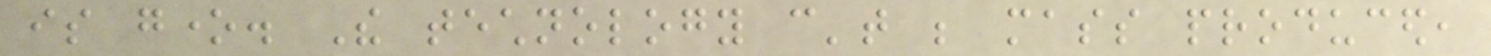is gone. The technology can't be mass produced,
